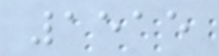1515
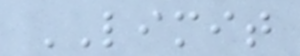LIMIT
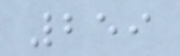259
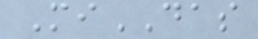MiDAS
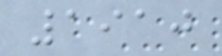1910
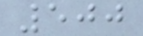500
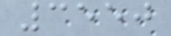3550
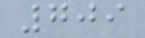709
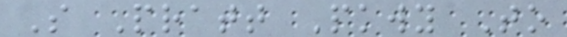S Pratt Pkwy To
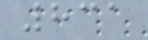831
